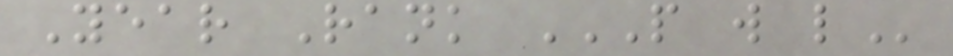Year Rank P W L
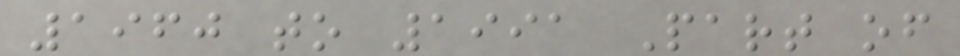1960 to 1991 Part of
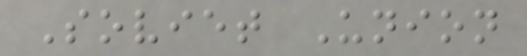Soviet Union
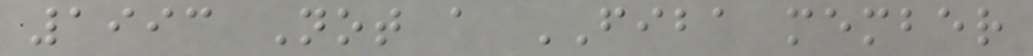1993 Not a FIBA member
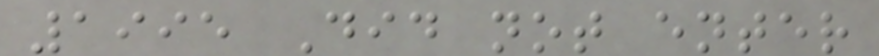1995 Did not enter
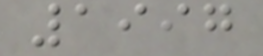1997
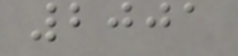2001
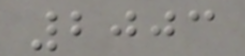2003
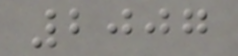2007
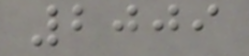2009
